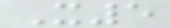X5
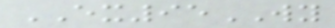EX95WY
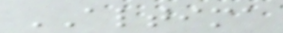ALTIMA
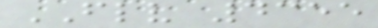FLV 4355
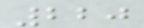220
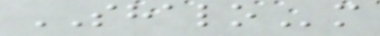SHALOm
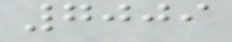7009
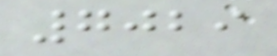7029
